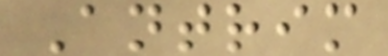Antrim
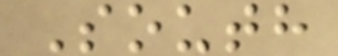South
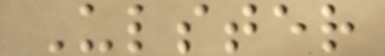Ulster
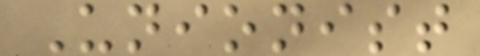Unionist
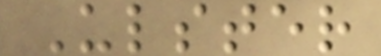Ulster
